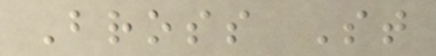Bross St
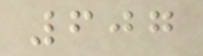607
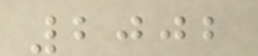2002
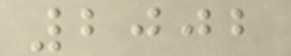2002
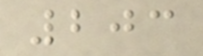203
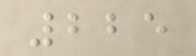225
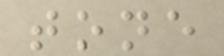tone
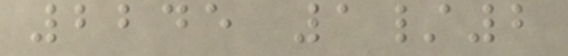2245 1/2
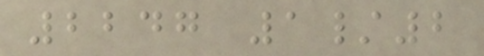2247 1/2
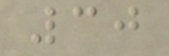30
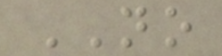NO
